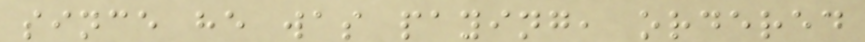since he was paying, ordered
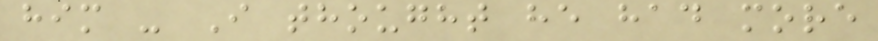him - I thought he had more
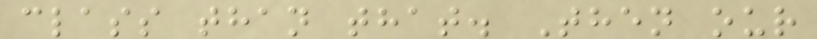class than that. Then our
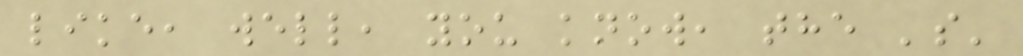like, well, you know, the 's'
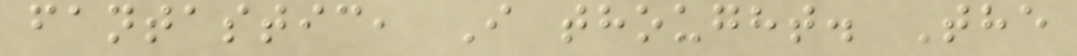fantastic, I thought. The
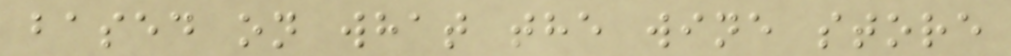based on what the wine store
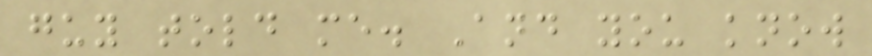guy told me. And you know
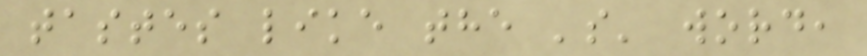tastes like the 's' word,
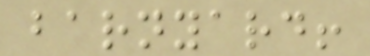barnyard!
